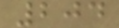204
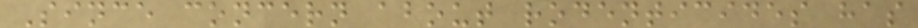Since concern about rodenticides has
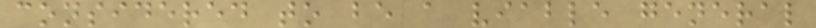considered to be a viable general
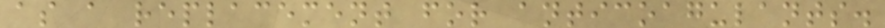as a replacement for anticoagulants.
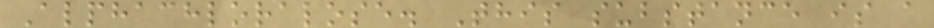Alphachloralose. This substance is a
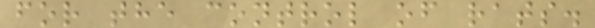for the control of rats.
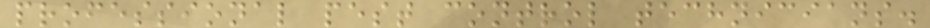professional pest control technicians.
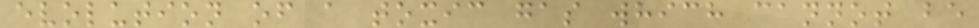evolution of a toxic gas which cannot be
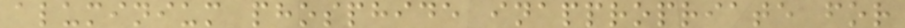aluminium phosphide inappropriate for
